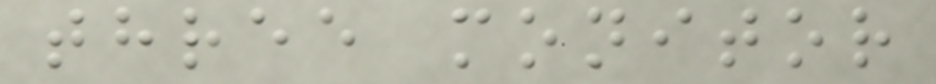three monitor
